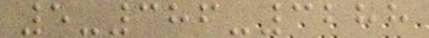5-386-3288
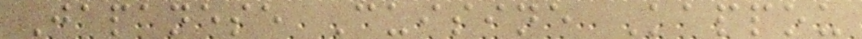Japanese Cuisine Kappou
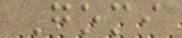Gomi
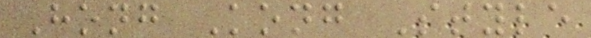Hong Kong Style
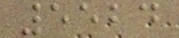5524
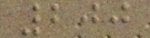200
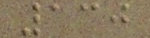130
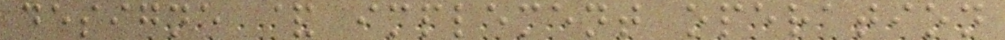designe & implement operation
